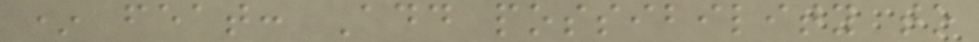* feat: Add possibility to
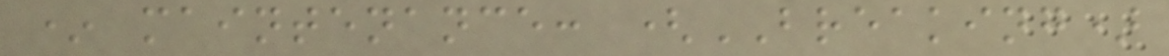* maintenance: (BREAKING)
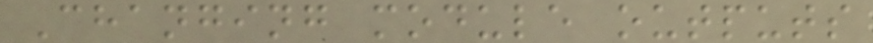Changing module outputs
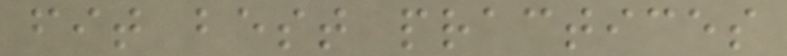fit best practices
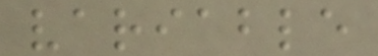variable
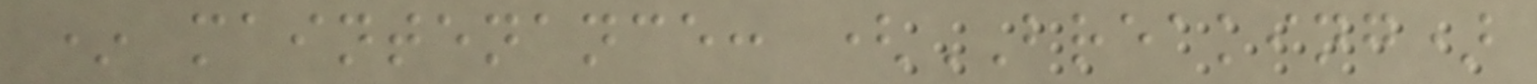* maintenance: (BREAKING)
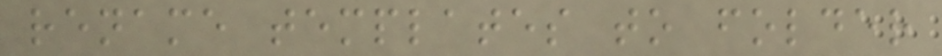rename templates to folder
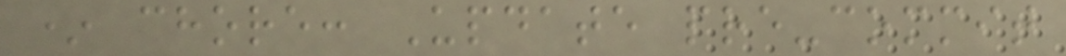* chore: Update pre-commit
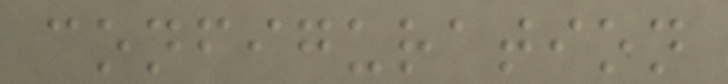configuration
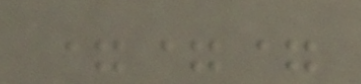===
